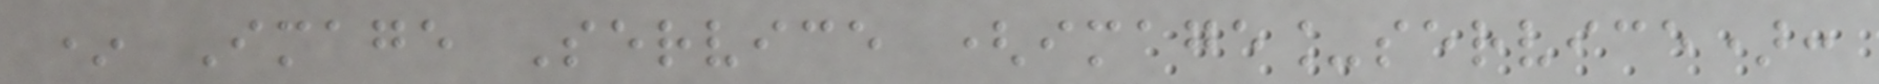* Image Service (image_service):
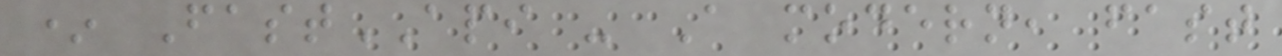* FastAPI - A modern, fast
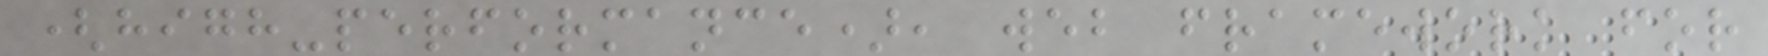(high-performance), web framework for
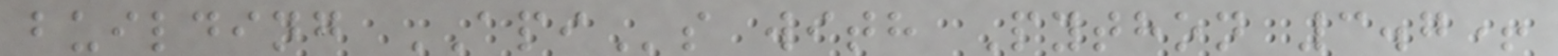building APIs with Python 3.7+
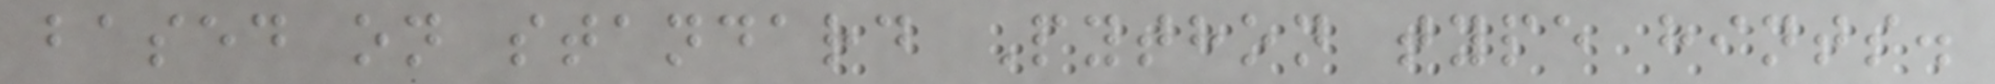based on standard Python type hints.
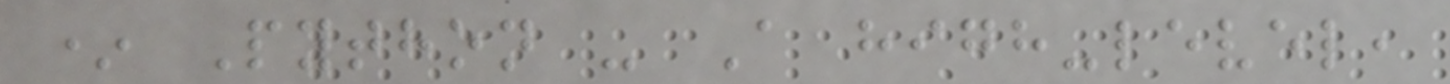* Python - A high-level,
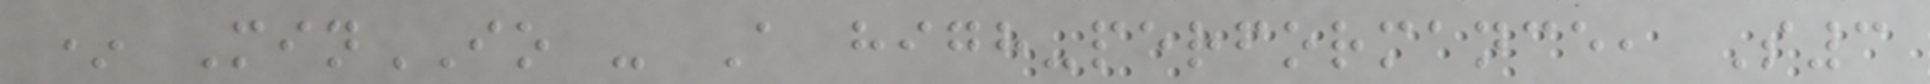* MinIO - A high-performance, S3
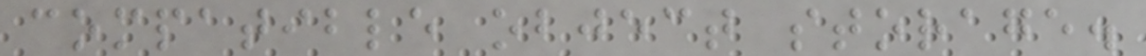compatible object storage.
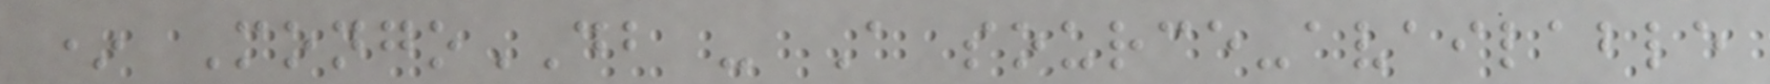* MongoDB - A source-available
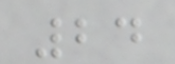24
